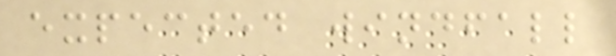expected windfall
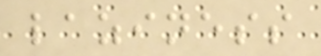laziness
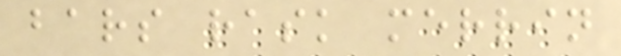bars rask merrin
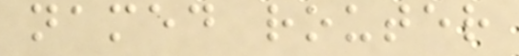named router
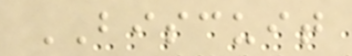BISCUIT
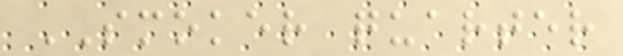SMOKER quarter
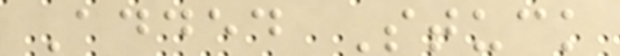Added Stuck
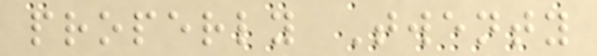properly Twenty
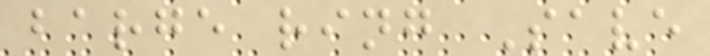barge ring Save
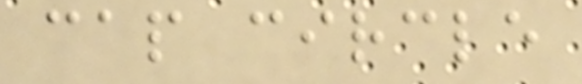cap circle
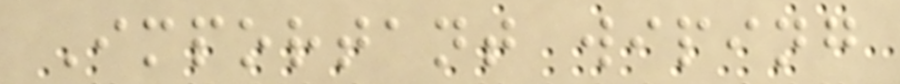Important wiping
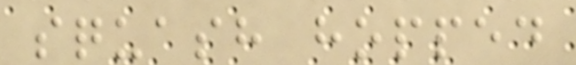squash hopped
